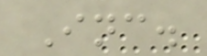Inc.
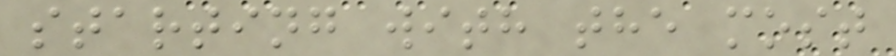starting with the most
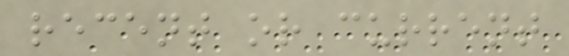recent or current
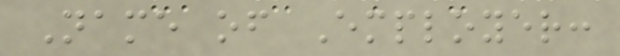Name of Employer:
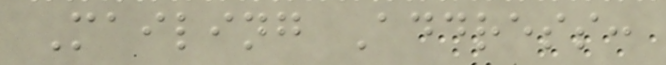Mailing Address:
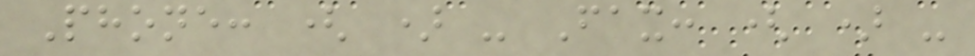Phone: ( ) - Fax: ( ) -
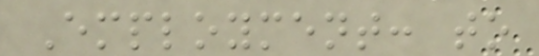Employment: to
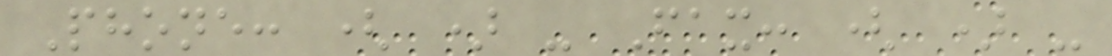Phone: ( ) - Fax: ( ) -
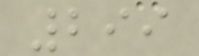299
